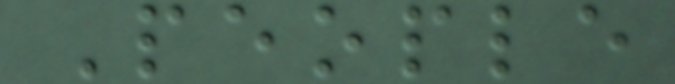People
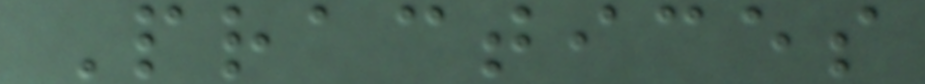Practices
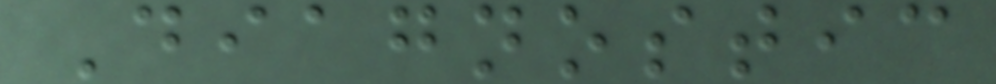Diagnostic
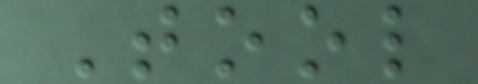Tool
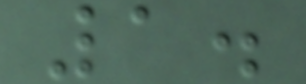1.
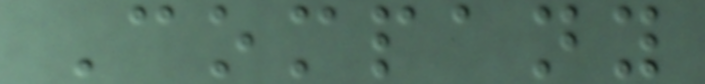Company
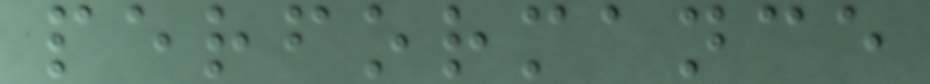performance
